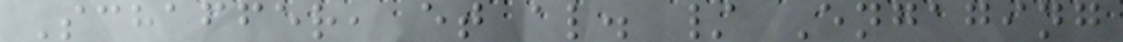Schaffer, et al. / Engaging
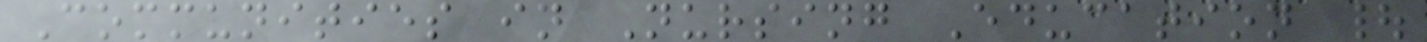Communities in Nursing Education |
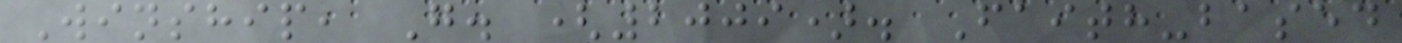Winship, G. (2009). Faith-based
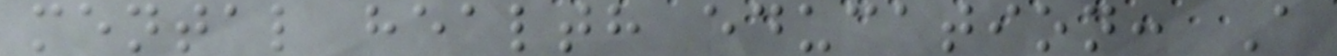mental health education: A
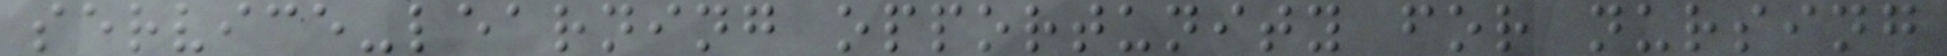service-learning opportunity for nursing
